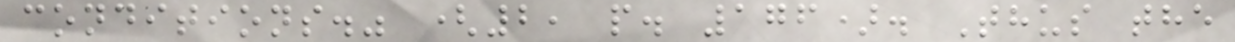conditions." (2, p. 176). Thus the
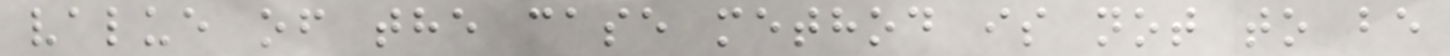value of the case method is not to be
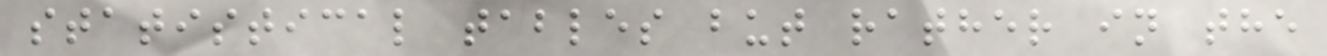statistical tables but rather in the
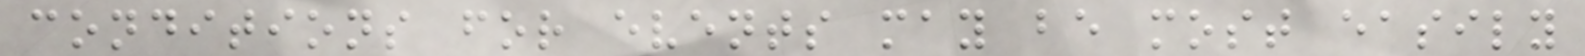conditions for events may be most easily
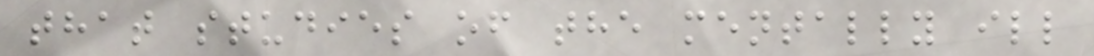that studies of the mentally ill
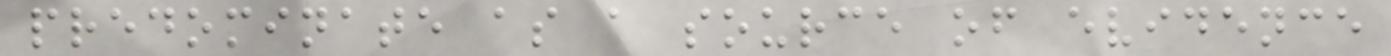predominate as a source of evidence
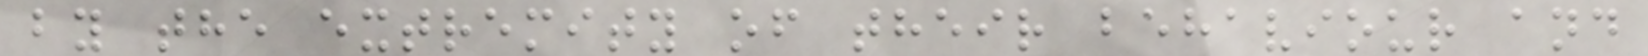by the extremity of their behaviour and
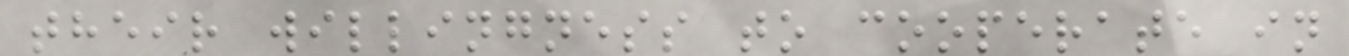their willingness to cooperate in
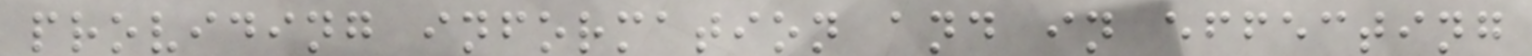providing information and in effecting
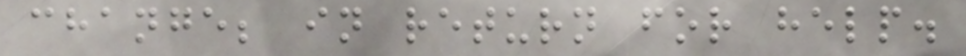change; in return for help.
